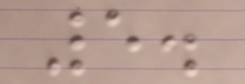5.
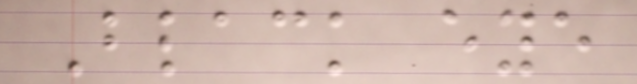Black eye
